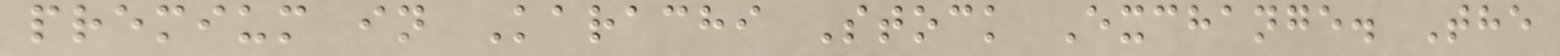premium in Karachi Stock Exchange. The
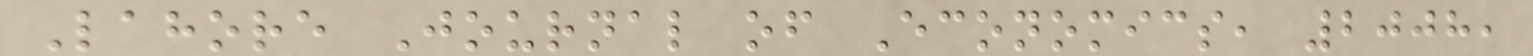Lahore Journal of Economics, 2008,
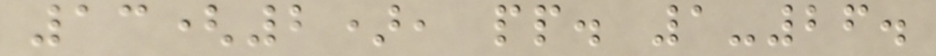13(2), pp. 1-26.
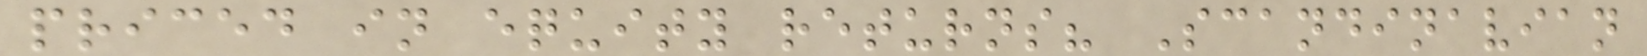priced in equity returns? Scandinavian
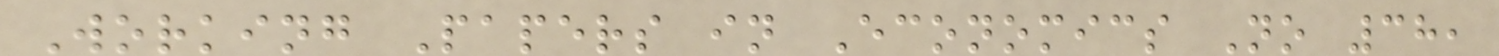Working Papers in Economics No 38,
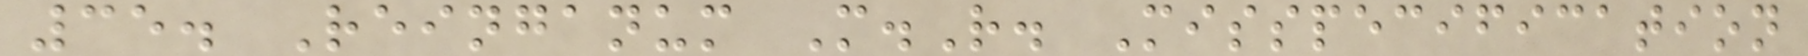35. Reinganum M.R. Misspecification
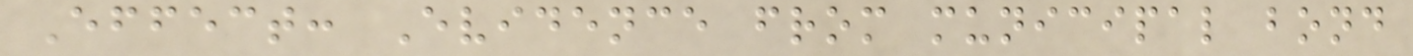Effect: Evidence from municipal bond
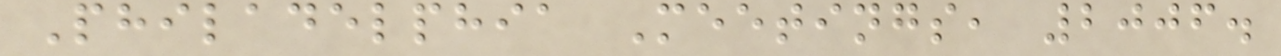Philadelphia Meetings, 2006.
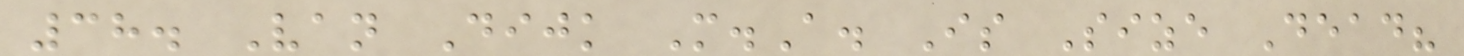38. Van Dijk M.A. Is Size Dead?
